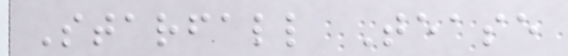Starfall Tease
